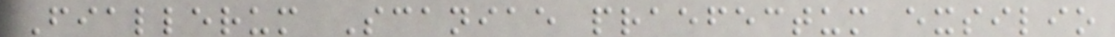Fiallerum Scaniae praefectum exsilio
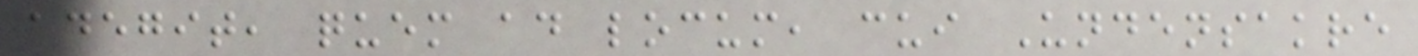adegit, quem ad locum, cui Undensakre
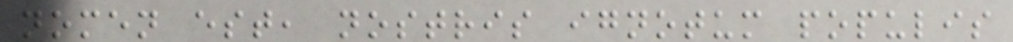nomen est, nostris ignotum populis
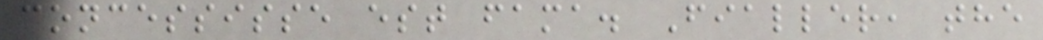concessisse est fama. Fialler, the
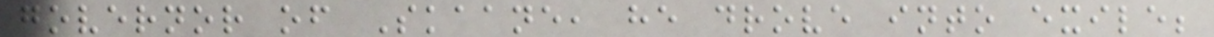governor of Skaane, he drove into exile;
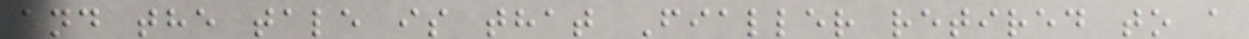and the tale is that Fialler retired to a
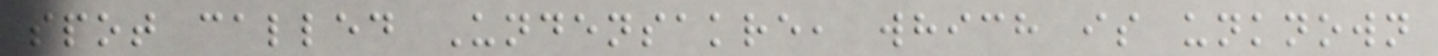spot called Undensakre, which is unknown
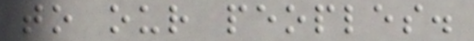to our peoples.
